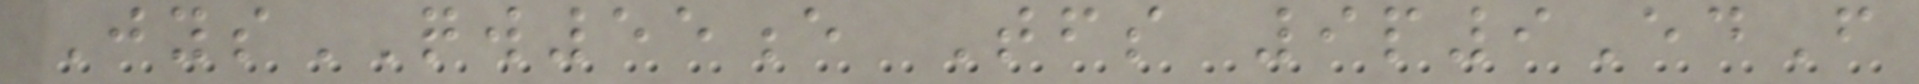JysQW55e Tfs 9p9EdF
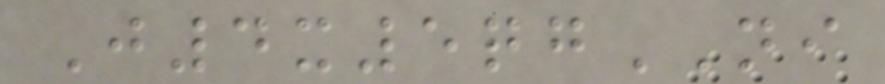J4x5qgNI
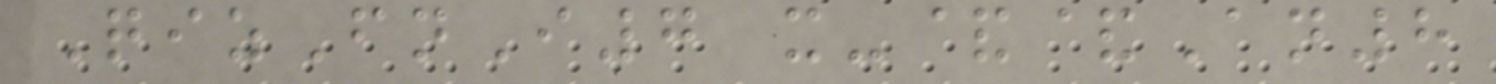QizFnI7 x-&&An8
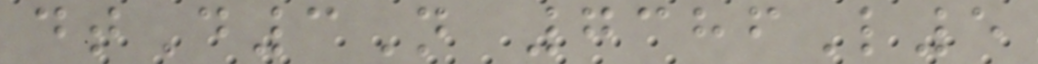dtD3N 7386L5
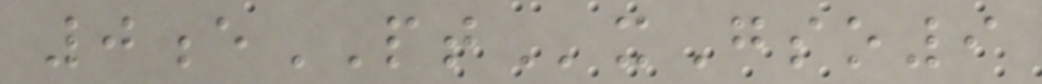0ePTxGso9
